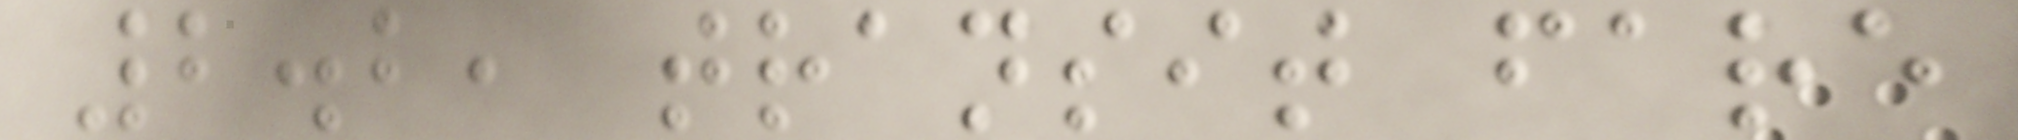2.2, transit fare
